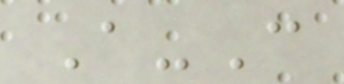A-C
